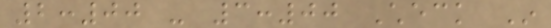2:00 - 3:00 Check In
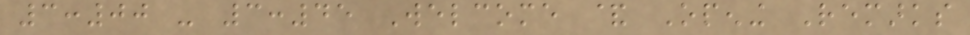3:00 - 3:45 Welcome & Opening Remarks
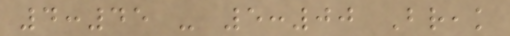4:45 - 5:00 Break
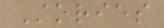Stories
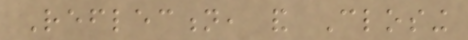Reflection, and Closing
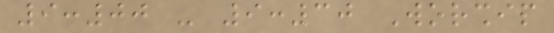9:00 - 9:30 Worship
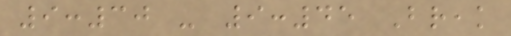9:30 - 9:45 Break
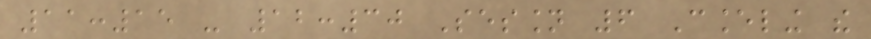11:15 - 12:30 Session 6 Canceling the
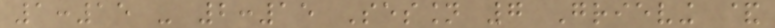1:15 - 2:15 Session 7 Grieving &
